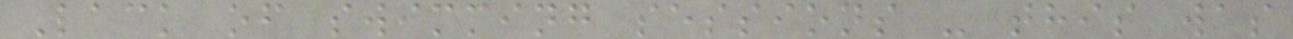Lack of swimming sessions - this was
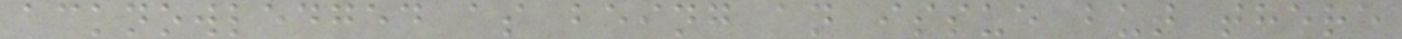acknowledged as being an issue but there
